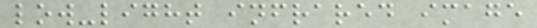low-light infrared image
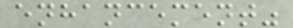enhancement"
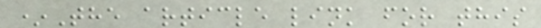*The article link for this
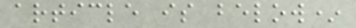article is below*
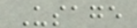Usage
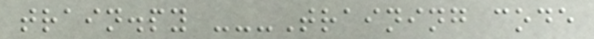train.py ---Training code
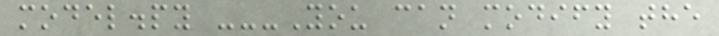model.py ---You can modify the
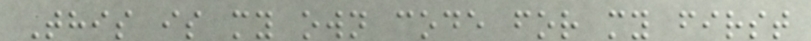This is my own code for my first
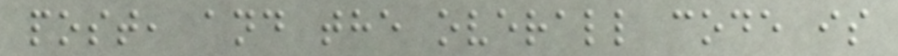post, and the overall code is
